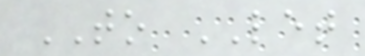TO LET
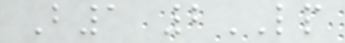B1 2LP
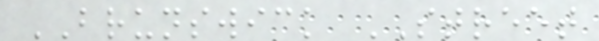BRUNSWICK STREET
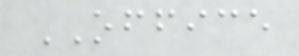OFFICE
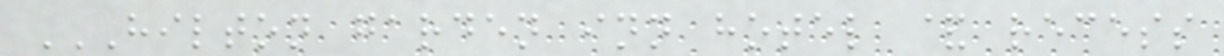HILTON GARDEN INN HOTEL & RECESS
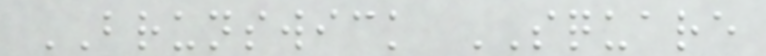BRUNSWICK SQUARE
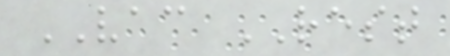VAC REST
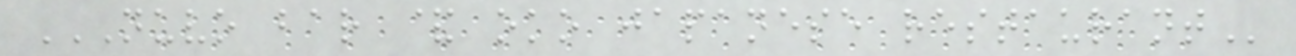NUVO BAR & OKO JAPANESE RESTAURANT
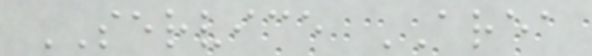SERVICE AREA
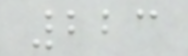223
